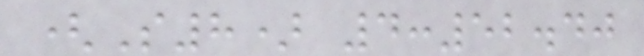(S8) 4:52.40
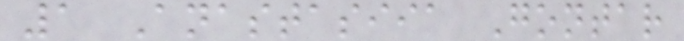1 Anastasiia Gontar
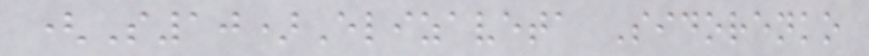(S10)Elizaveta Sidorenko
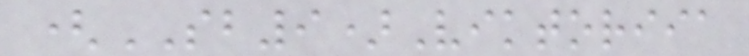(SB9)Viktoriia
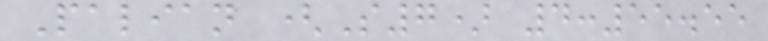Palian (S7) 4:55.55
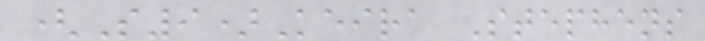(S9)Keira Stephens
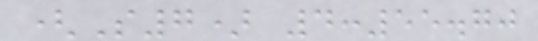(S7) 4:55.70
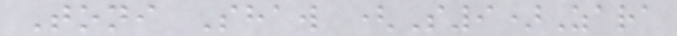Toni Shaw (S9)Zara
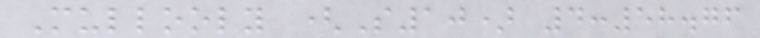Mullooly (S10) 4:58.76
